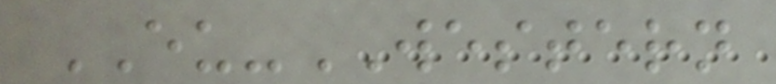EU-WESTERN
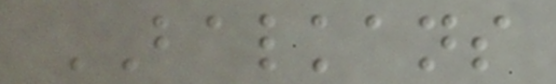BALKANS
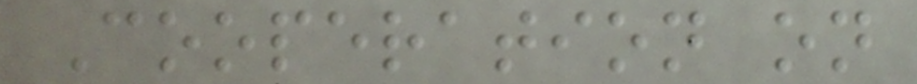Cooperation on
